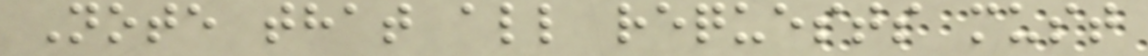Note that all requests must
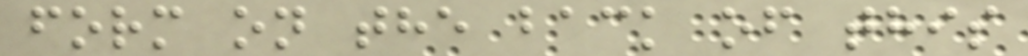form on the back of this
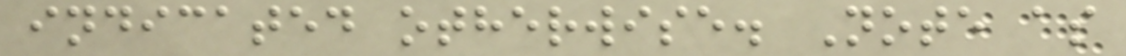indicated otherwise. Note as
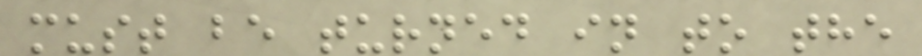must be turned in to the
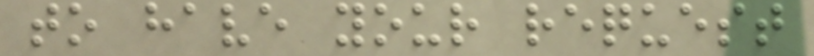to have your request
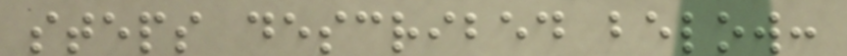steps described below:
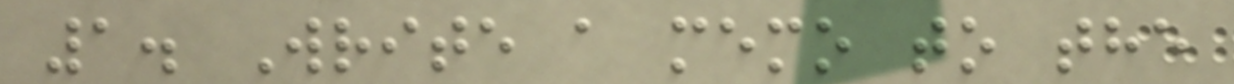1. Write a memo to the
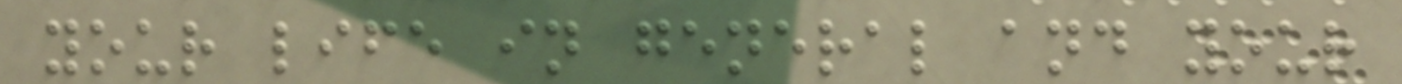your life in general and your
